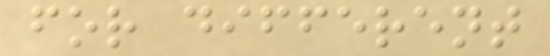for different
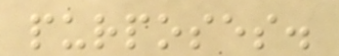purposes.
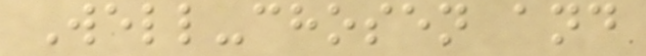Well-chosen and
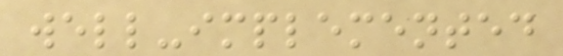well-implemented
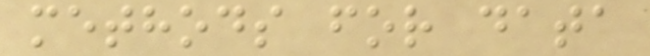methods for data
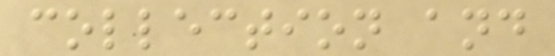collection and
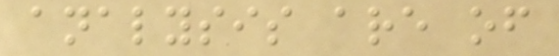analysis are of
